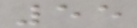55
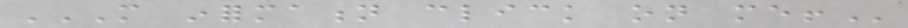MORE INFORMATION CLICK ON ME!
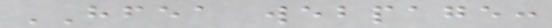HFEA webpage:
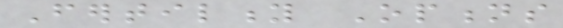Fertility Options
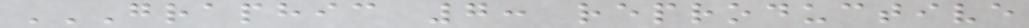GRAPHIC 7: REPRODUCTIVE
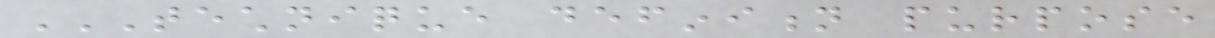TECHNIQUE DEFINITION PURPOSE
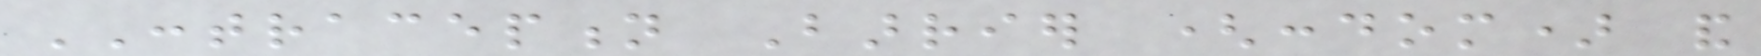CONTRACEPTION Barrier (condom) and
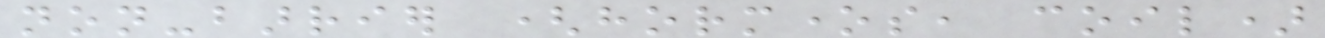non-barrier (hormones, coil)
